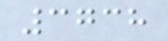3738
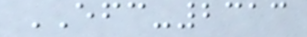EFC-2313
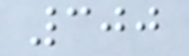300
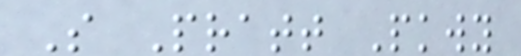S Pratt Pkwy
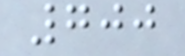700
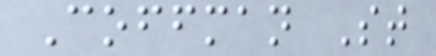Coffman St
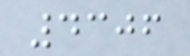4306
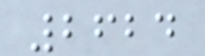2624
